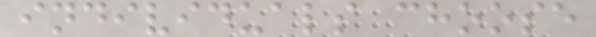individuals choose
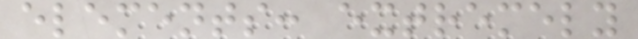elements: extremely
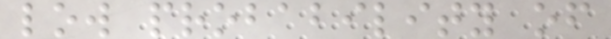low probability of
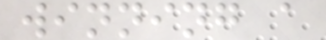winning a
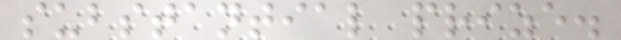substantial prize.
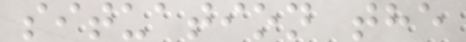situation the
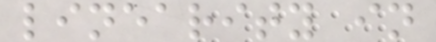linearity in
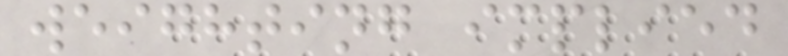weighting implied
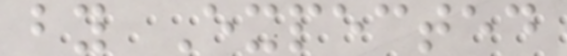by Expected
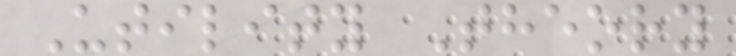Utility Theory
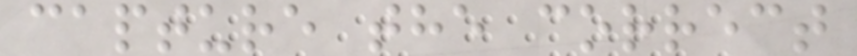capture the correct
